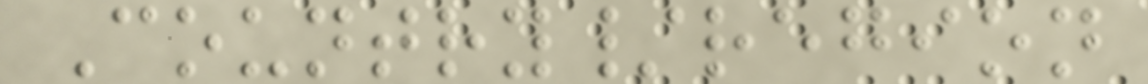Country/region
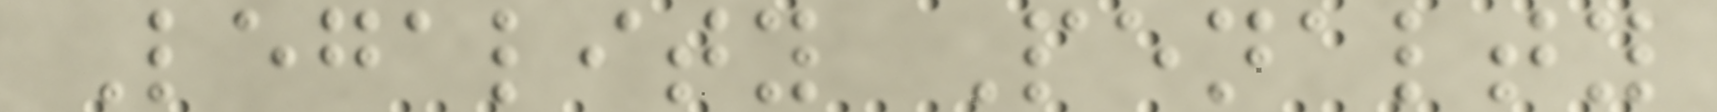Legality Penalty
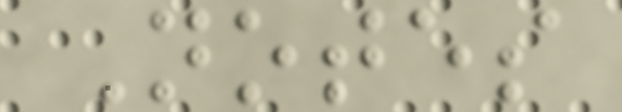Notes
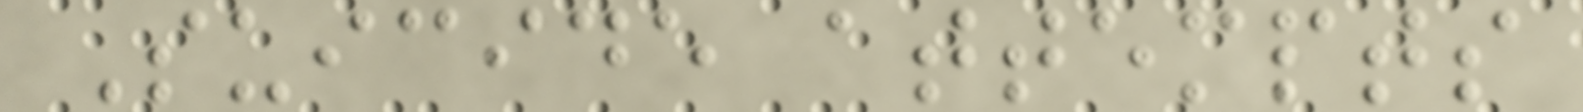Suicide attempts
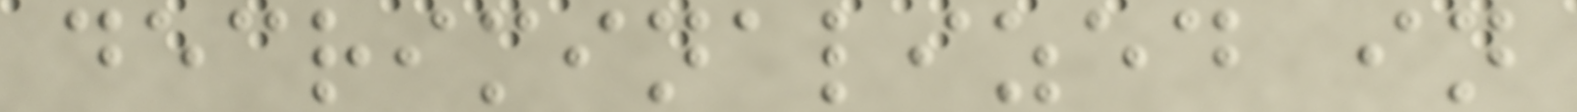decriminalized in
